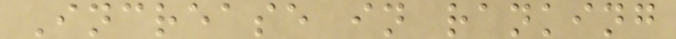Increase in ranking
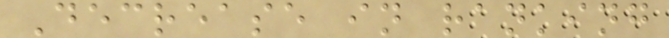Decrease in ranking
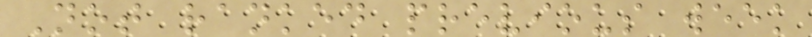Not ranked previous week
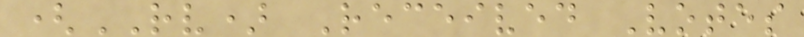(RV) Received Votes
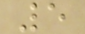5
